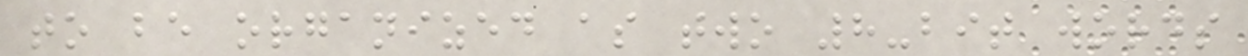to be organized as two 8-bit words
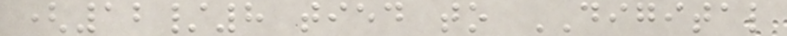(12/8 tied to DIGITAL
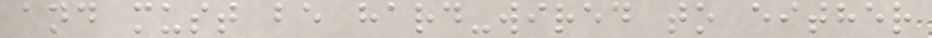and must be hard-wired to either
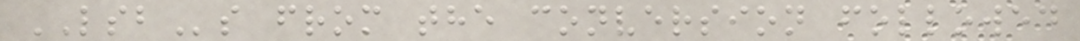LSBs from the conversion followed
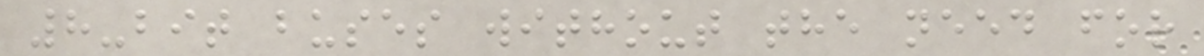8-bit buses without the need for
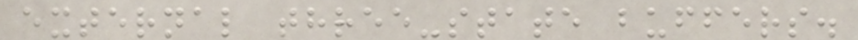external three-state buffers.
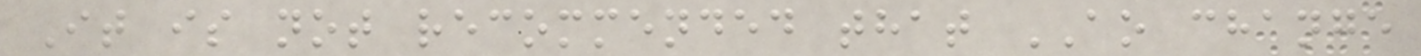It is not recommended that AO change
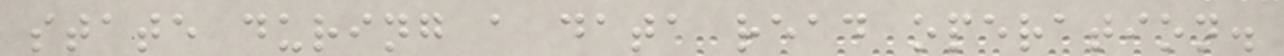state during a data read operation.
